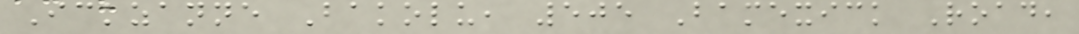Ickzanne Bakolu, 505 Bamexick Road,
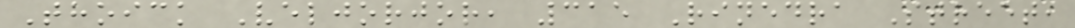Thoick Veljorjor, 315 Rinedra Street,
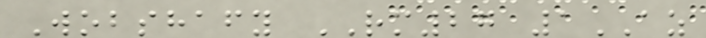Wobshafy RM27 1AZ
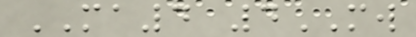MA4 4MW
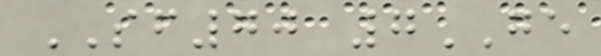SF70 7GE
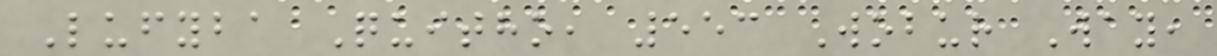Lufyba Quitho, 553 Wobur Way,
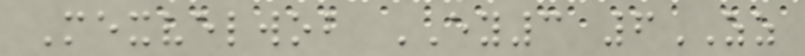Mexvelwob EY3 6ZZ
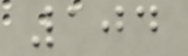104
